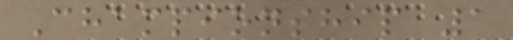Championship 1
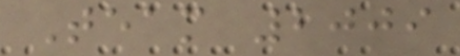Team 2009
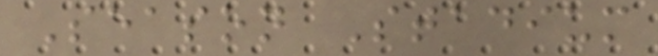Season Stadium
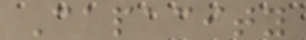Capacity
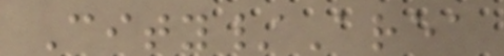City/Area
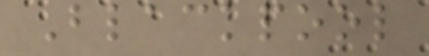Blackpool
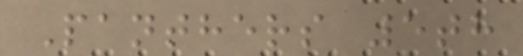Panthers 5th
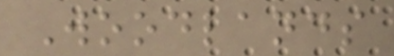Woodlands
